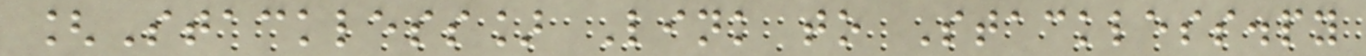[Stackless] Link to Stackless.py
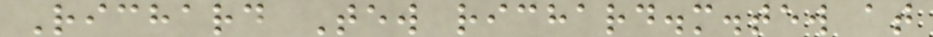Richard Tew richard.m.tew at
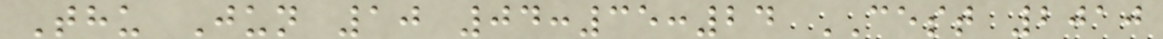Thu Jun 10 04:35:24 CEST 2010
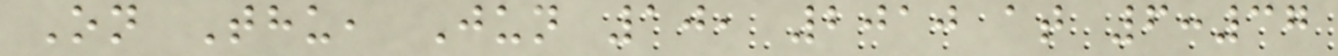On Thu, Jun 10, 2010 at 6:37
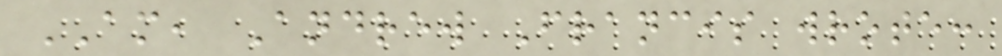AM, Andrew Francis wrote:
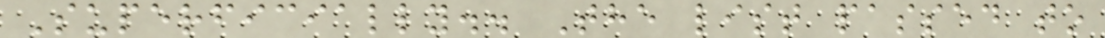Superficially.. The list passed to
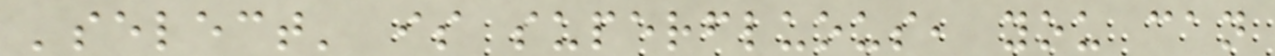'select' is superfluous, you can
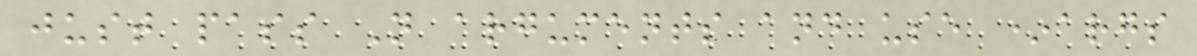just pass N arguments and use *args
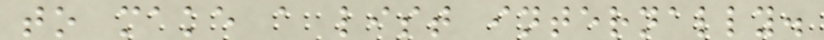to make a list internally.
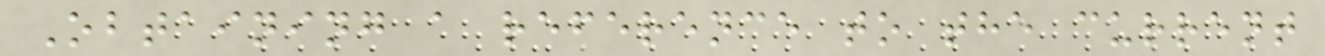Obtaining a reference to the current
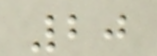20
